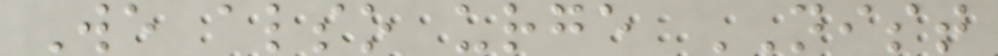We also urge NIST
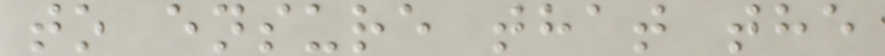to ensure that the
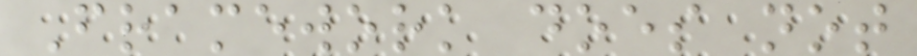Framework does not
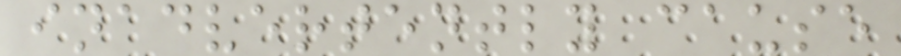inadvertently cause
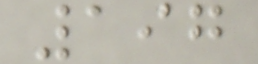197
